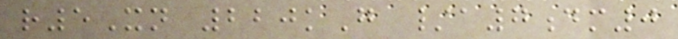r5Xn 220kG /a7dm0
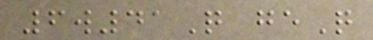6w41Q geQ
